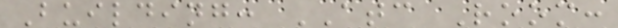Building: ATC Room:
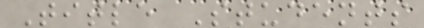Title Students
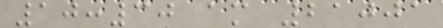10:30 am 21001
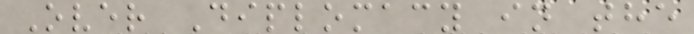Over Diplomacy in the
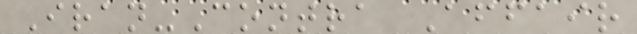Iran-Contra Affair
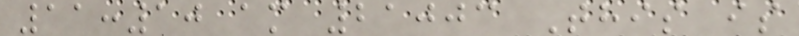11:10 am 21003 This is
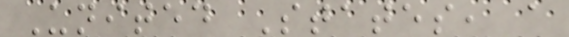United States, a
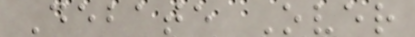Debate Over
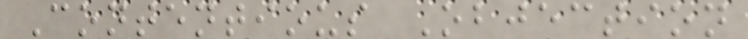Contentious Objection
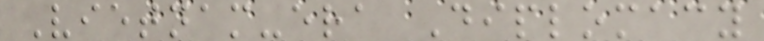Vietnam-era Diplomacy
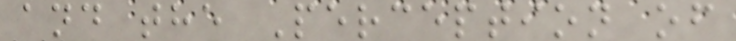and the Perception of
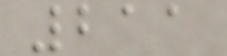211
